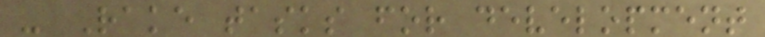- Rake tasks for development
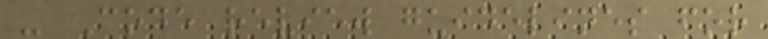- Code review guidelines for
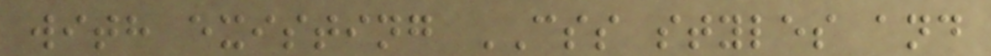with existing CSS styles and
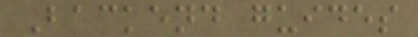Backend guides
